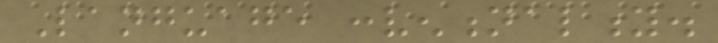Language conventionality.
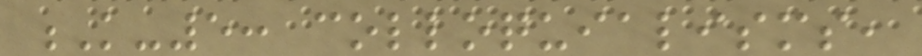K-5: colloquialisms,
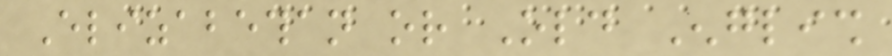Elizabethan or Old English
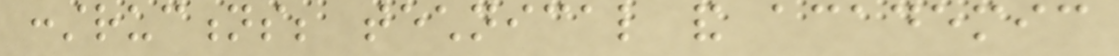constructions; technical and academic
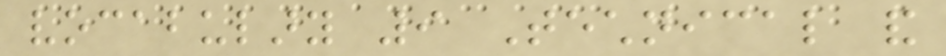vocabulary 9 Technical and
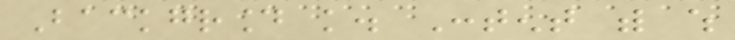Background knowledge. Content with which
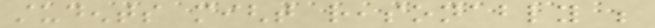students might reasonably be
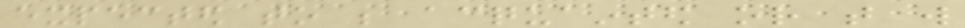expected to be acquainted or that will
